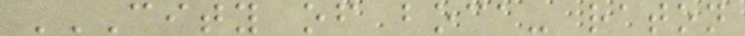CITY OF BOCA- RATON
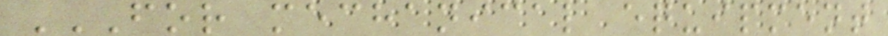FOR MECHANICAL EQUIPMENT
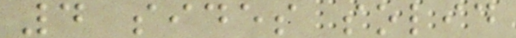4 sides solid
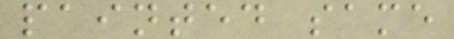painted same
